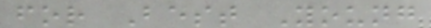for Best Young
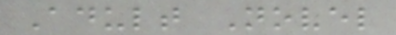Adult Novel
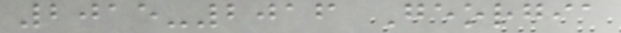2015-2016 Georgia
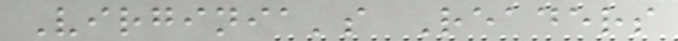Virginia's Readers
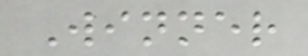Winner
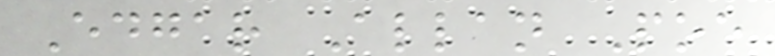Edgar Allan Poe
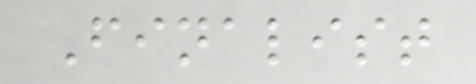Finalist
